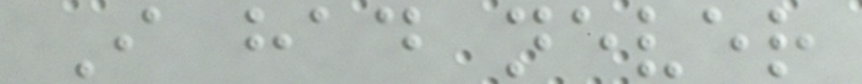I had never
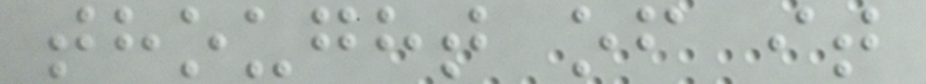thought of it
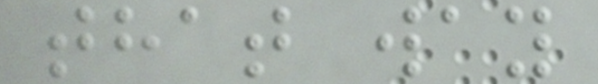that way
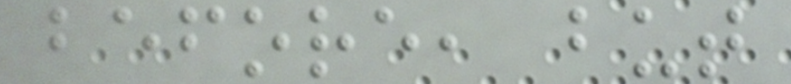before, but
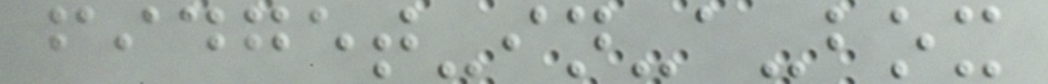fidget-in-a-box
